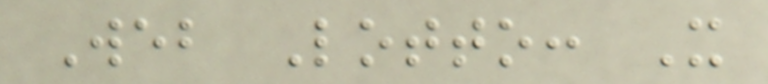Web Lotto: It
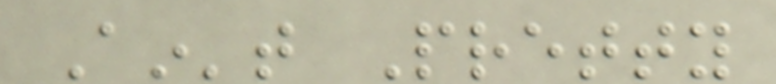Ain't Pretty
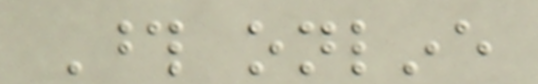Those online
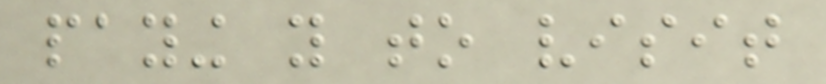paying you to visit
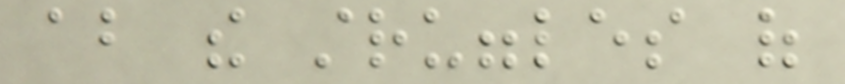about the struggles of
